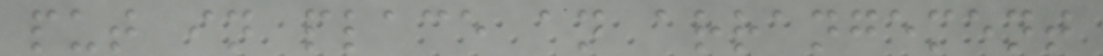put in place an arrangement
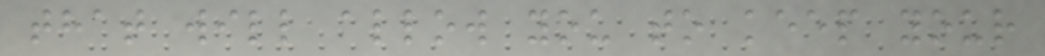that will allow you to keep your
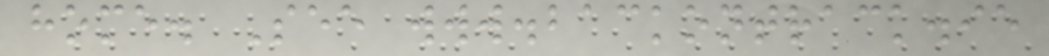home. See www.backontrack.ie
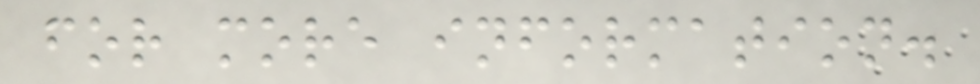for more information.
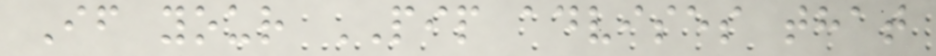If your PIP advises that
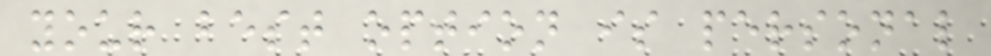your best option is personal
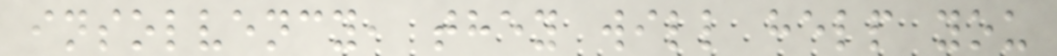insolvency, they will help you
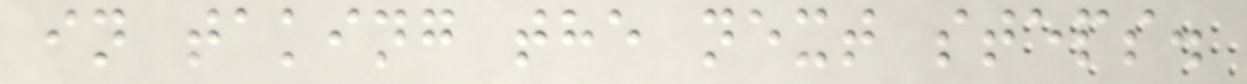in taking the next steps.
